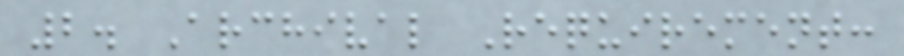2. Archival Requirement:
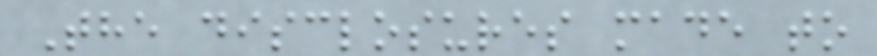The disclosures made to
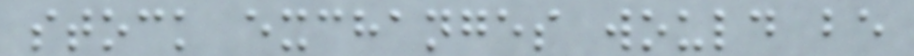stock exchanges would be
